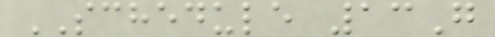SCHEDULE 13G
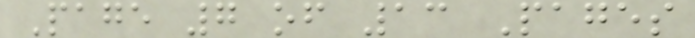Page 7 of 13 Pages
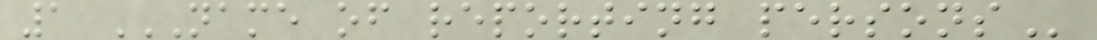1 NAME OF REPORTING PERSONS
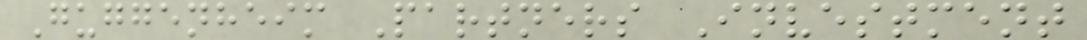Guggenheim Partners Investment
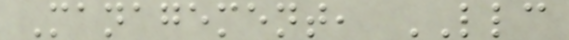Management, LLC
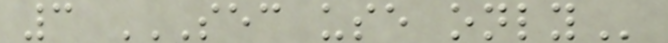3 SEC USE ONLY
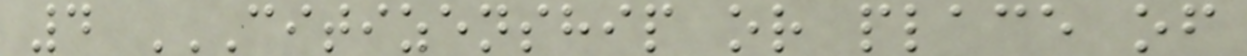4 CITIZENSHIP OR PLACE OF
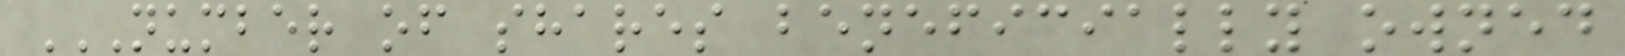NUMBER OF SHARES BENEFICIALLY OWNED
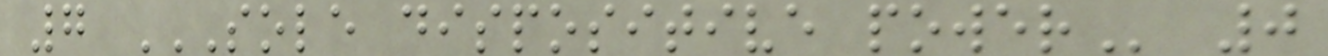7 SOLE DISPOSITIVE POWER 0
